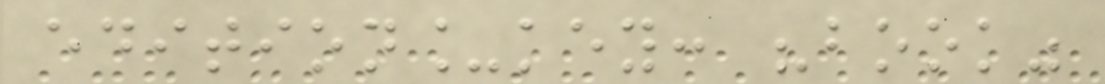edition_key: "book"
